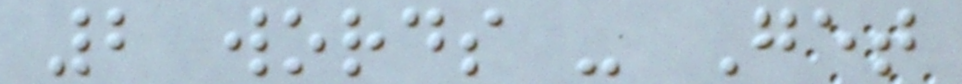2 words - Get
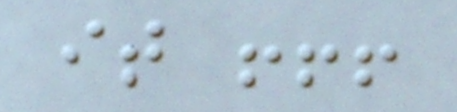it !!!
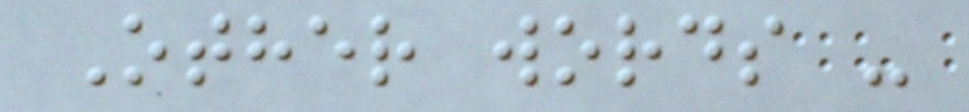Other words -
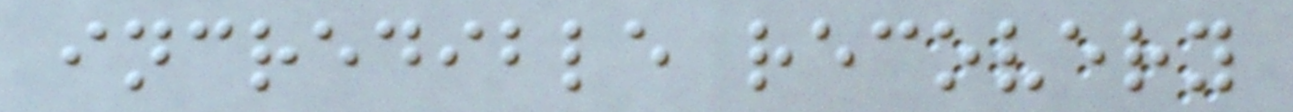incredible recovery
